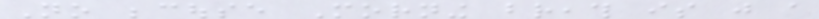No becouse Morning breath is just a
